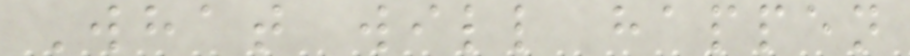What will happen
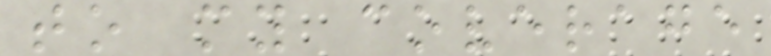to my coverage
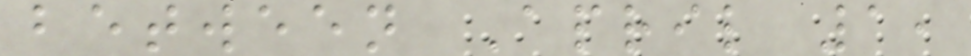between April 1,
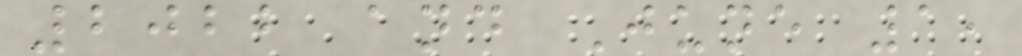2022 and June 1,
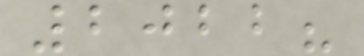2022?
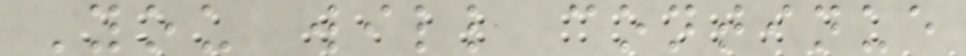You will continue
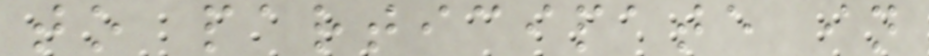to participate in
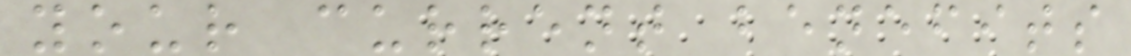your current benefits
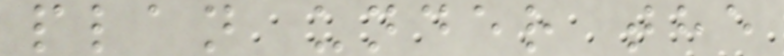plan under the
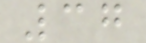37
